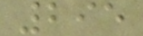295
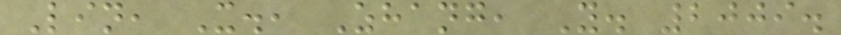Lin, X., Zhang, Y. 2009.
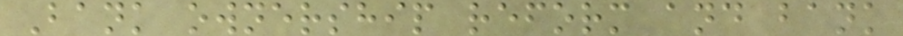Bank ownership reform and bank
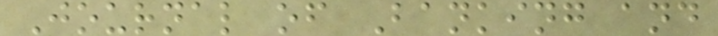Journal of Banking and
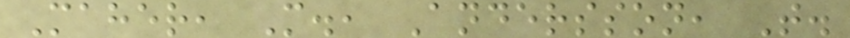Maher, M., Andersson, T.
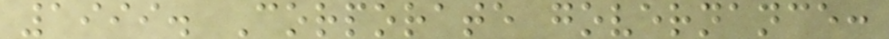1999. Corporate governance:
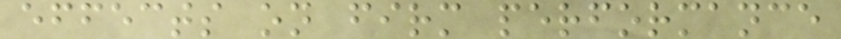effects on firm performance
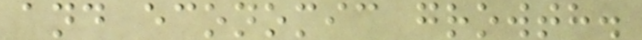and economic growth.
